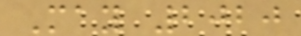May 2020
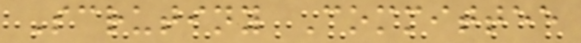Scrutiny Committee
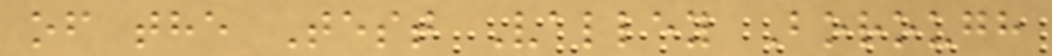of the Test Valley Borough
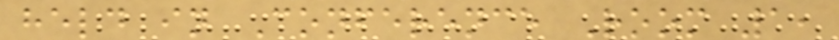held in Conference Room 1,
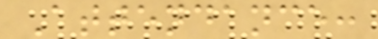Attendance:
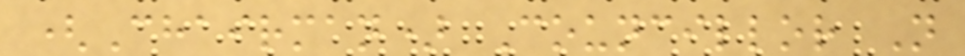(Chairman) Councillor N
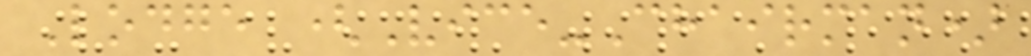Lodge (Vice-Chairman)
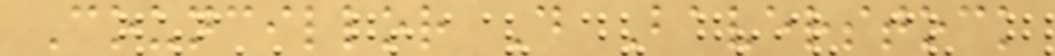Councillor D Baverstock
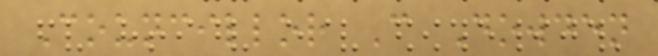Councillor C Dowden
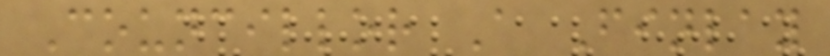Councillor A Finlay
